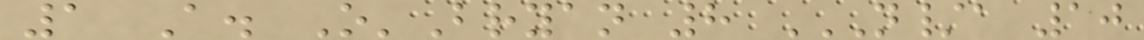1 A. O'Bryan 8 N/A 10
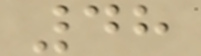48
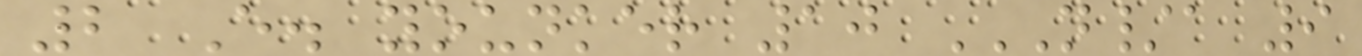2 E. younker 10 N/A 9
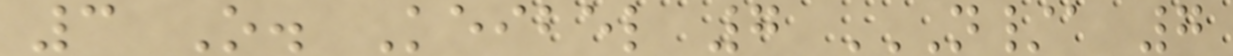3 O. Keibel 7 N/A 7
